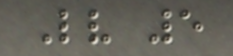Lv 5
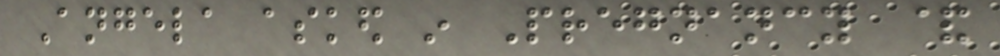Angela asked in Pregnancy &
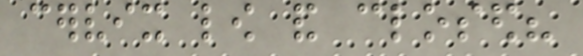cervix low and closed?
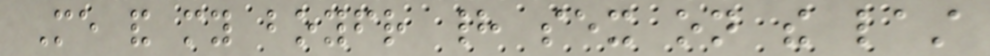Me and my boyfriend had sex on the last
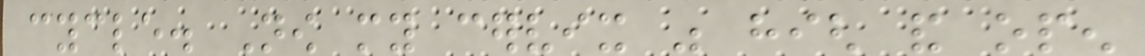cycle. Now my cervix was high and open
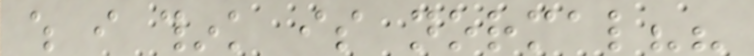which i think is normal??
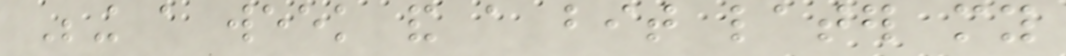Being a week and a bit later my
